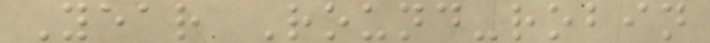Year Round-robin
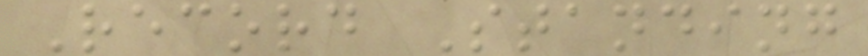Record Standing
